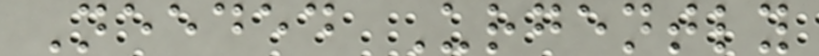Needed Urgently
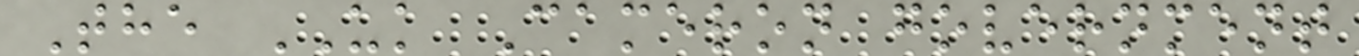The UK Cameron government
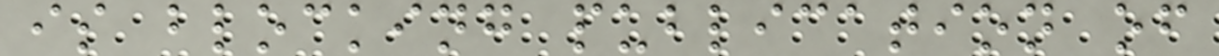is blocking publication of
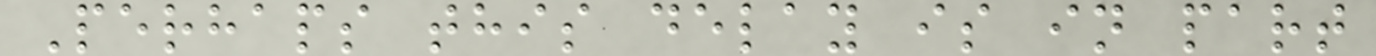Perhaps this delay is in part
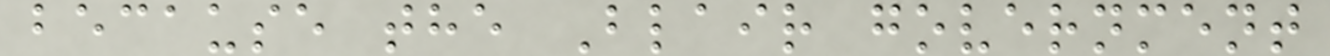because the Blair government
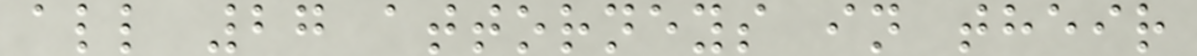all 27 attorneys in their
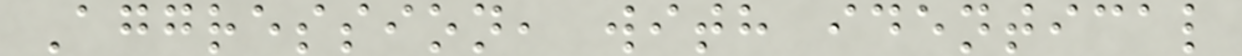Aggression, with identical
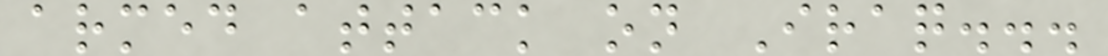armed attack on Iraq...
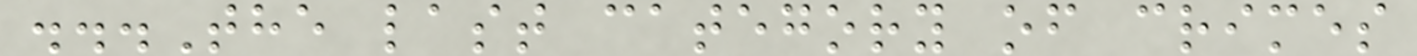...The last category of crimes
